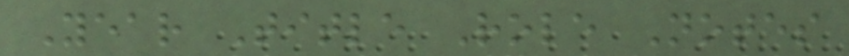Year Title Role Notes
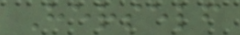Herself
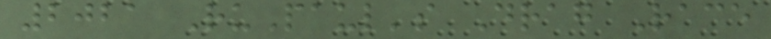2021 RuPaul's Drag Race
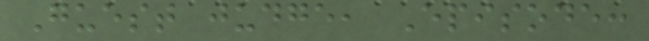Guest judge, Episode:
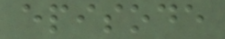episode
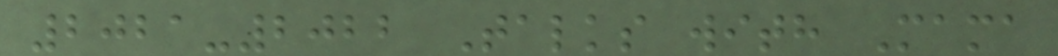2021-2022 Talks with Mama
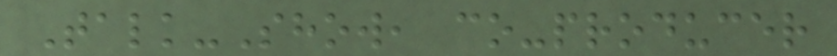Talk-Show, co-producer
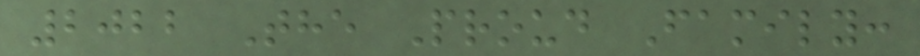2022 The Proud Family:
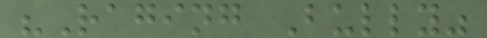"Raging Bully"
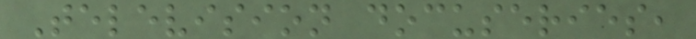Television docuseries,
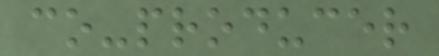co-producer
